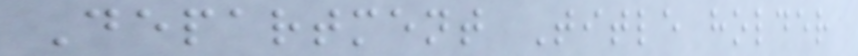Department Title holder
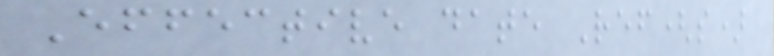Effective date Ref(s)
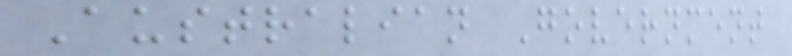Australian Government
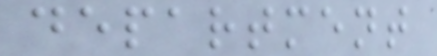department
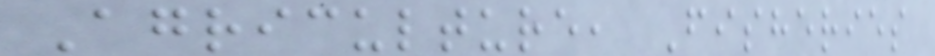Agriculture, Fisheries
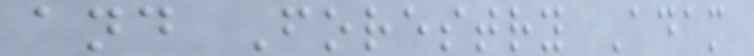and Forestry Adam
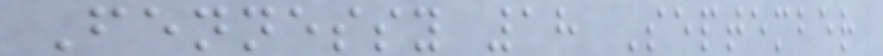Fennessy 18 September
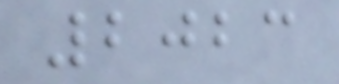2023
